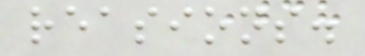reasions.
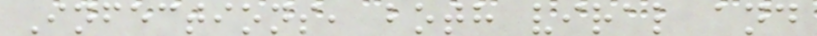Infections, both viral and
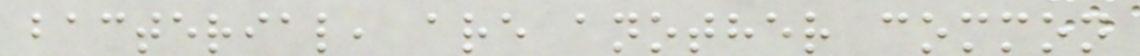bacterial, are another common
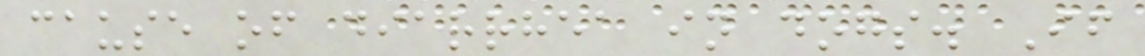cause of diarrhea in dogs. If
